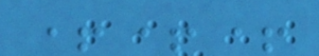+++
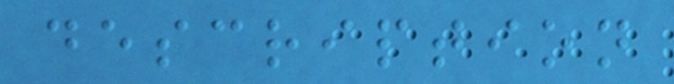description
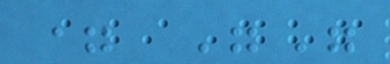= ""
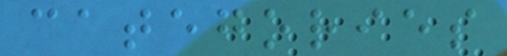categories
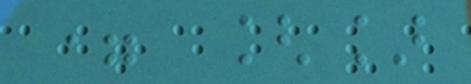= []
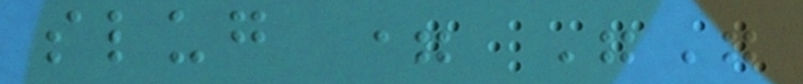slug = ""
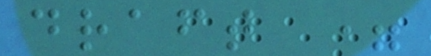draft =
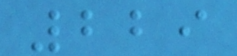229
